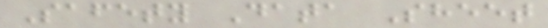Safety Data Sheet
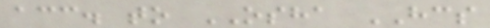acc. to OSHA HCS
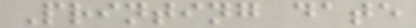Printing date
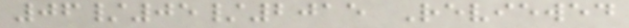06/05/2015 Reviewed
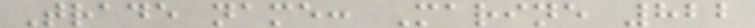Trade name: Marine 822
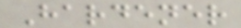Hardener
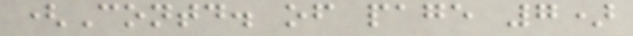(Contd. of page 7)
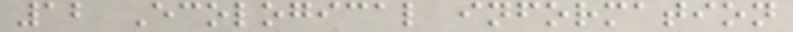12 Ecological information
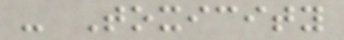- Toxicity
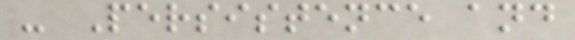- Persistence and
